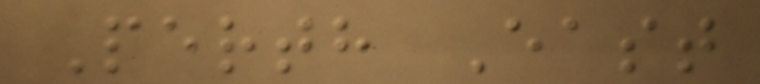Perth East
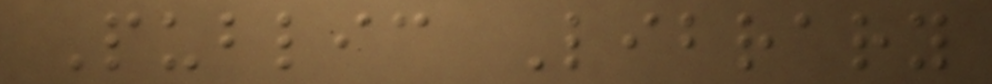Public Library
